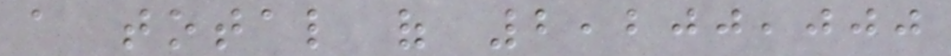a total of 2,200,000
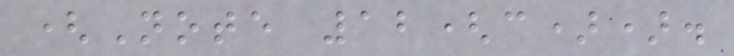(Note 12(c)).
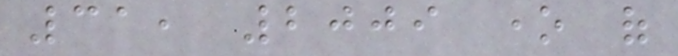31, 2009 one of
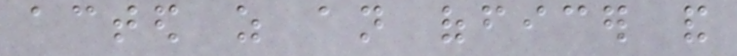acted as an officer and
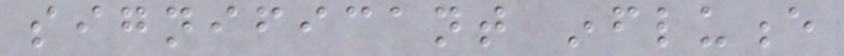significant influence
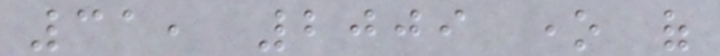31, 2009 one of
